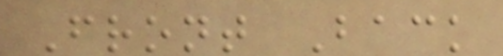Front Back
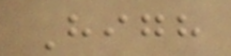High
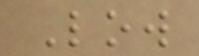Low
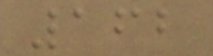162
